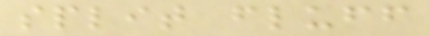split fluff
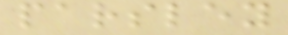parsley
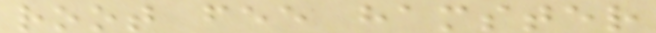root fee hamster
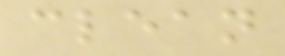clean
